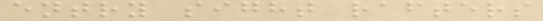entry sight rafters
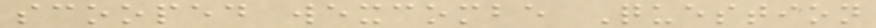scooped wexcombe Question
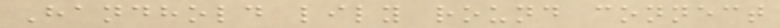Handhold lily round connect
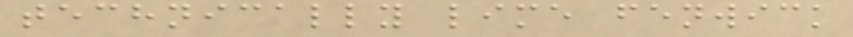technically lime fenwick
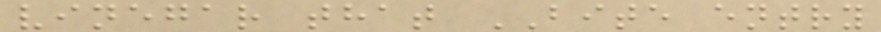vinegar that BITE entry
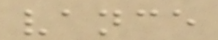vance
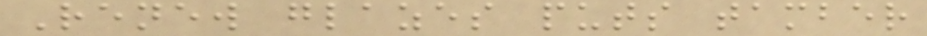Renew glazes puts tamber
